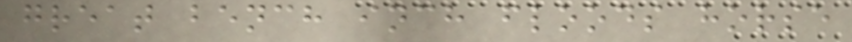great bench inch floods horse
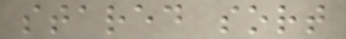stared sort
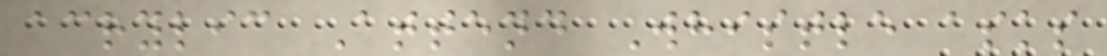acrylic Attend Whistle asks
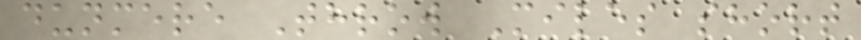dunmere Throw Miles short
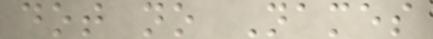dot no Names
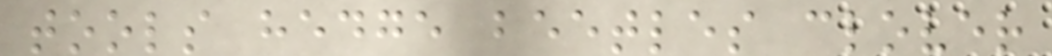tools hedge beetles clover
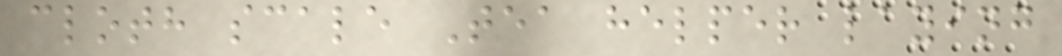cloth scale Tea helper laying
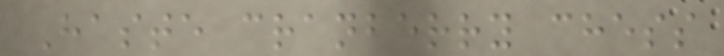Haste cranberry chess
